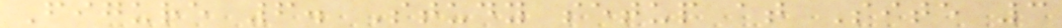Figure 6. Study setup at Site 3
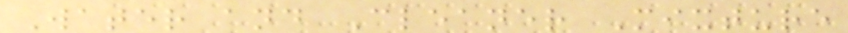Water and Cleaner Mixture
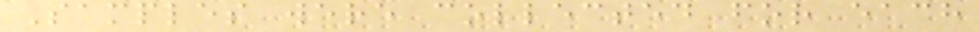Samples were collected for each
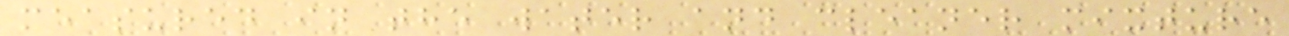measured in the water and cleaner mixture
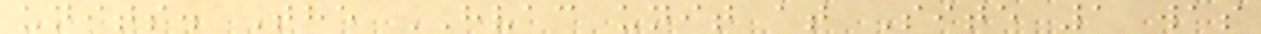units. The HVAC unit at Site 1 was
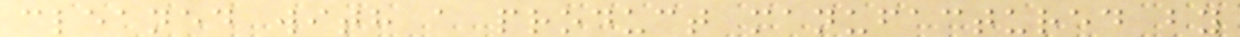cleaned with a product manufactured by
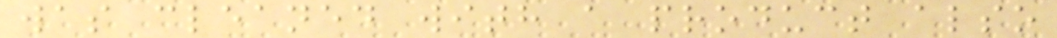was cleaned with a product also
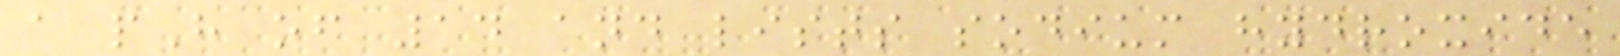a pH of 14 and lists sodium hydroxide
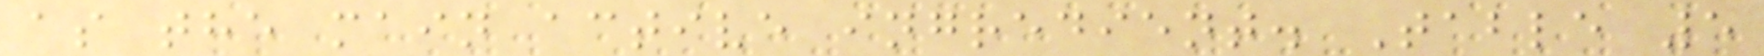as the main active ingredient. Table 5
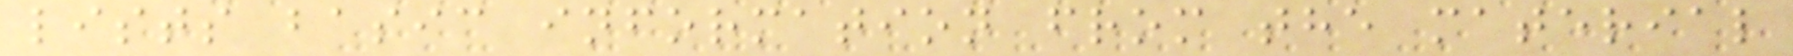lists basic information from the material
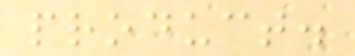product.
